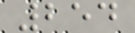254
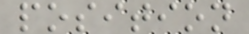position
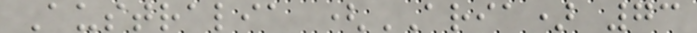Australia (ARIA) 73
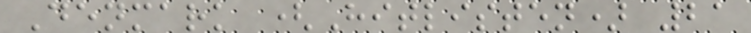Denmark (Hitlisten) 21
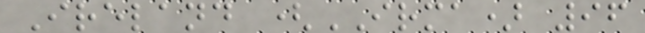Ireland (IRMA) 96
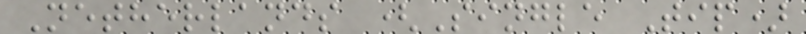Netherlands (Single Tip)
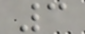3
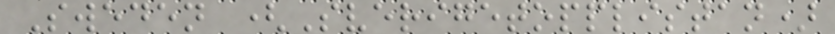Sweden (Sverigetopplistan)
